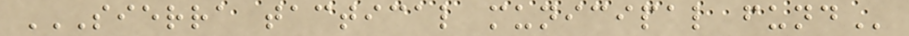SIERRA TACTICAL MUNICIPAL FUND
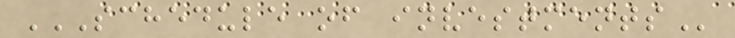SCHEDULE OF INVESTMENTS
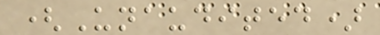(Unaudited)
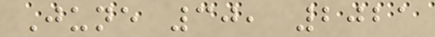June 30, 2021
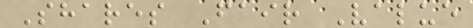Shares Fair Value
